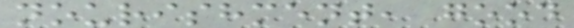nourishment, good
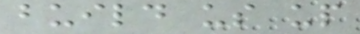build us up
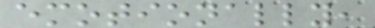emotionally,
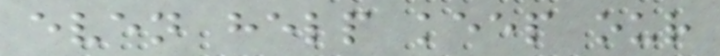even help keep our
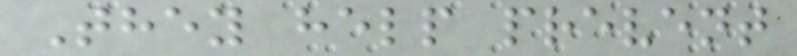They help prevent
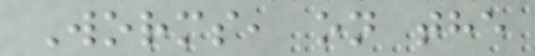Worms, on the
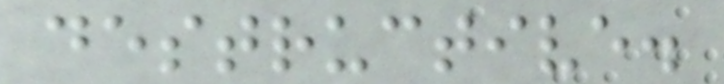destructive.
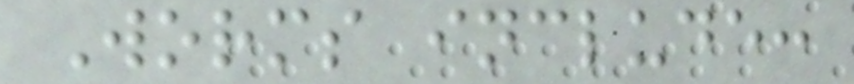Worms include:
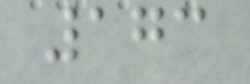173
